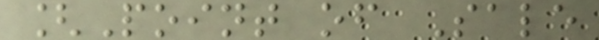[Point of Sale
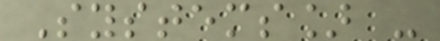Systems] -
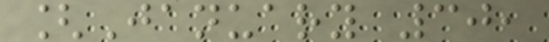[January 30,
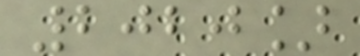2020]
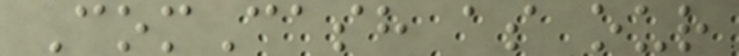ComCash as our
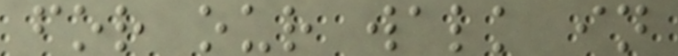for our walk in
